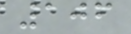106
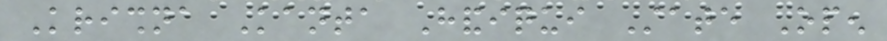Krishna Kanta Handiqui State Open
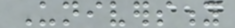University
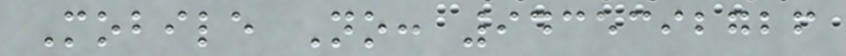Mobile No: 9435392726
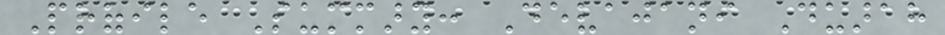Profile Summary: Devajani Duarah
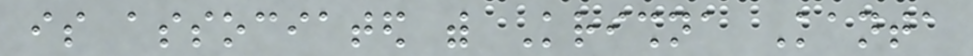is associated with Krishna Kanta
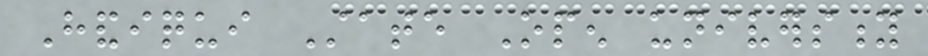Handiqui State Open university
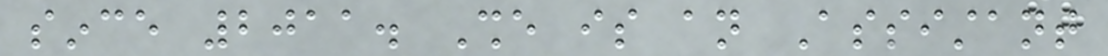since 2011. She is an Assistant
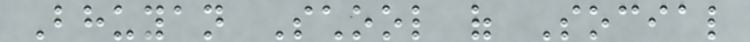Bhuyan School of Social
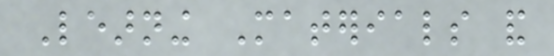Learning Materials and
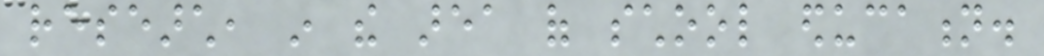research, in the area of school education.
